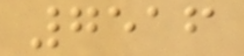7516
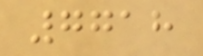7718
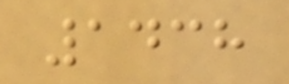1438
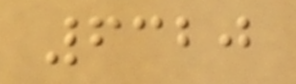6320
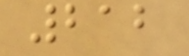212
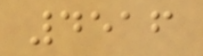4516
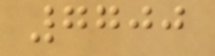7700
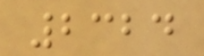2324
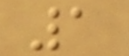1
